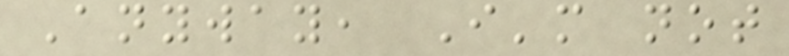Anyway, I'm not
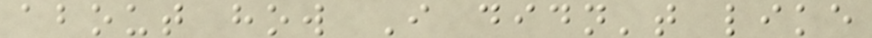about how I didn't like
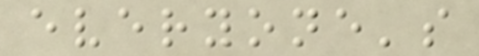everyone's
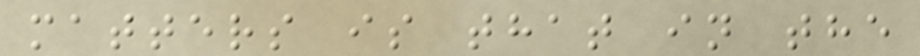matters is that in the
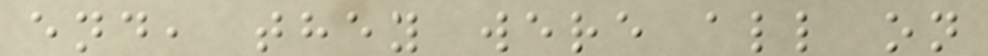end, they were all on
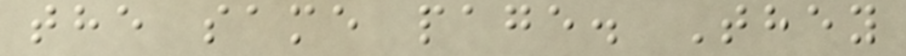the same page. They
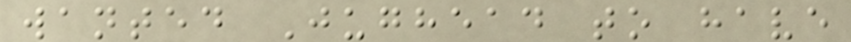wanted Jughead to have
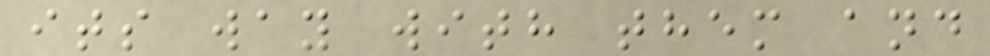its way with them and
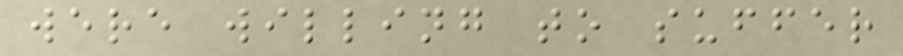were willing to suffer
